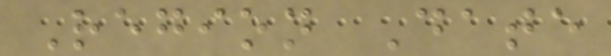Region Date
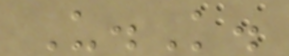U.K.
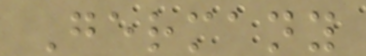Germany
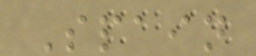Spain
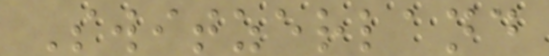Switzerland
